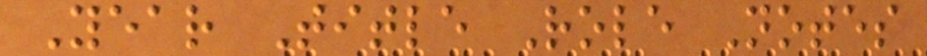Year Title Role Notes
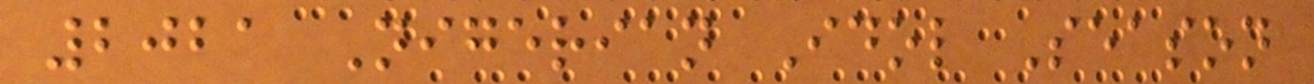2021 Nigerian Idol Season
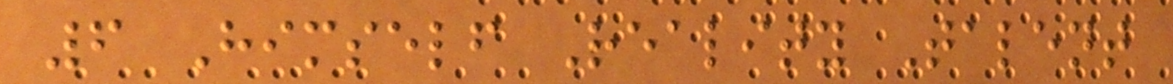6 Himself Reality Talent
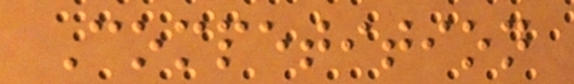Competition
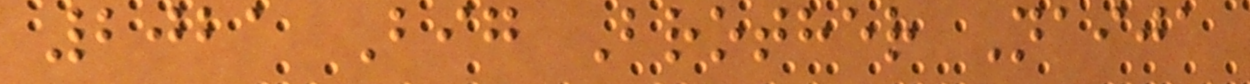2021 Big Brother Naija
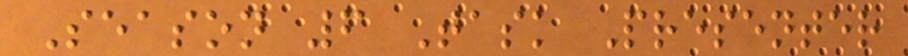Season 6 Task Presenter
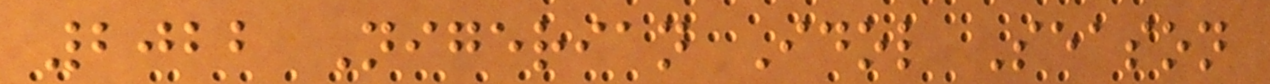2022 Nigerian Idol Season
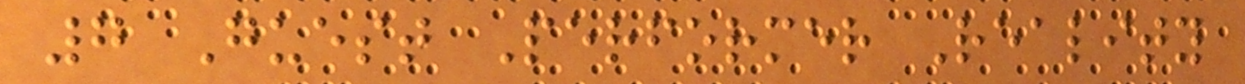7 Guest Performer Reality
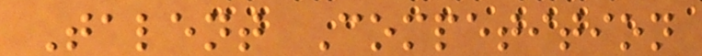Talent Competition
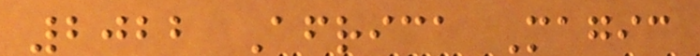2022 Africa Magic
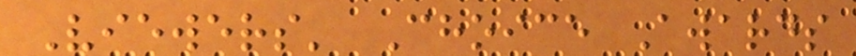Viewers' Choice Awards
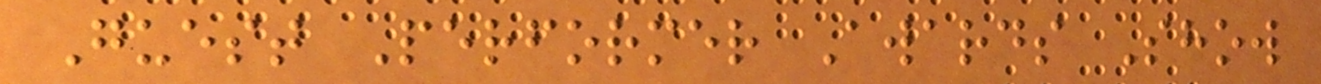Guest Performer Awards Show
